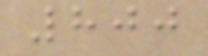800
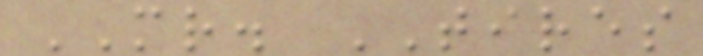MR. TIRES
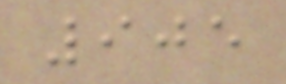905
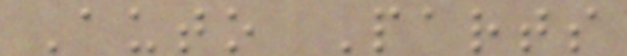Auto Parts
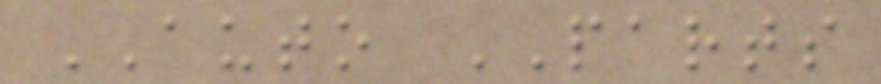AUTO PARTS
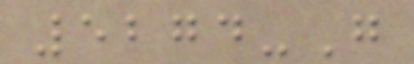5274-G
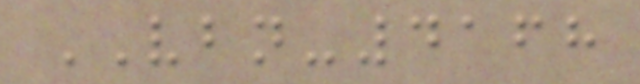VBN-4168
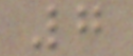7
